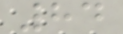84
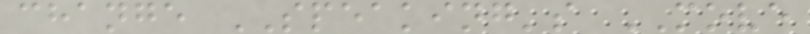change SPEAKING's MOVE
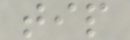tip
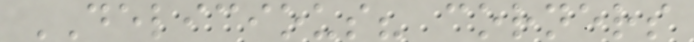DELICIOUS? corners
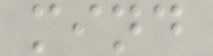mind
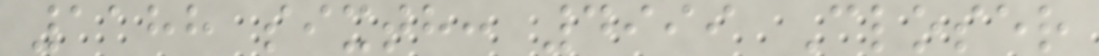1188 sixth: 4999 Closer
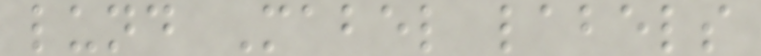lund Mabel labels
